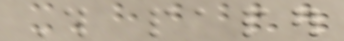This paper
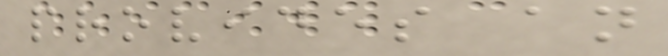provides an
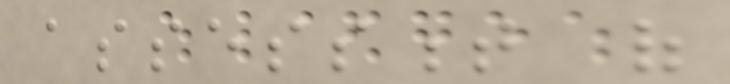assessment of
